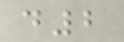d2
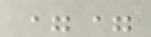==
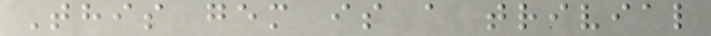This gem is a trivial
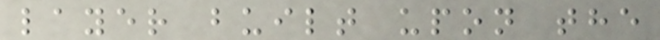layer built upon the
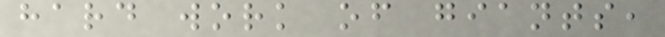hard work of giants,
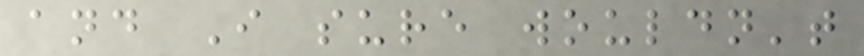and I sure wouldn't
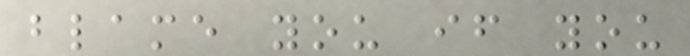blame you if you
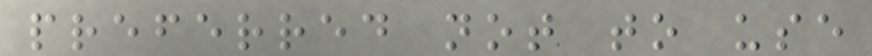preferred not to use
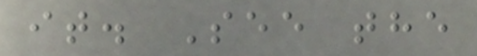it. See the
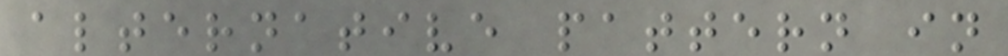alternative pattern in
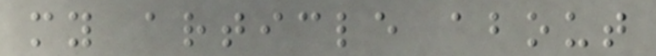my article about
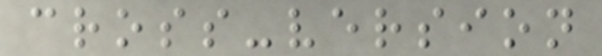cross-version
